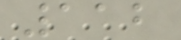112
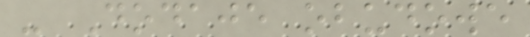- Dodaje obudowe
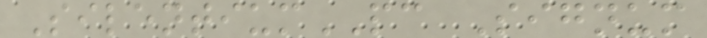SilentiumPC Signum
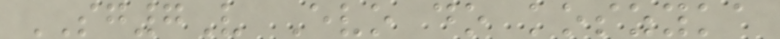SG7V Evo do koszyka
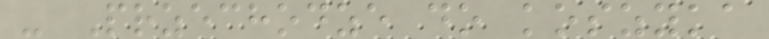- Przechodze do koszyka
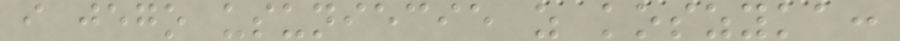i jego usuniecie z koszyka:
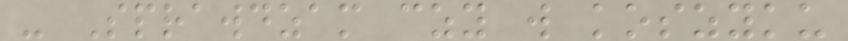- Sprawdzam czy w koszyku
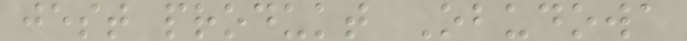jest produkt Obudowa
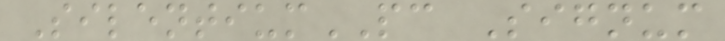SilentiumPC Signum
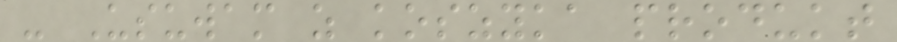- Usuwam z koszyka produkt
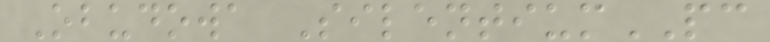Obudowa SilentiumPC
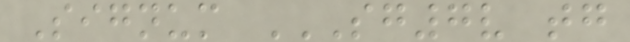Signum SG7V TG
